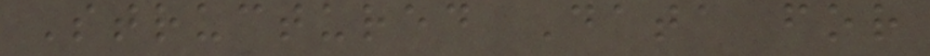Structured Data for
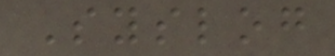Syslog
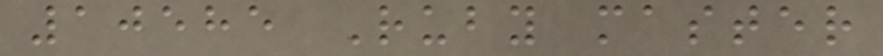10585 Ruby master
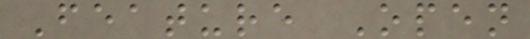Feature Open
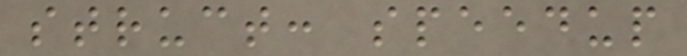struct: speedup
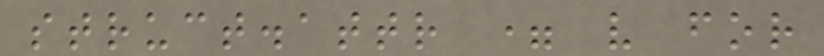struct.attr = v for
